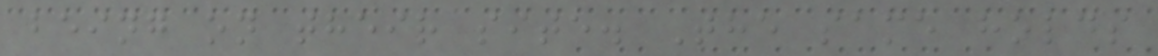being on their site. The same holds
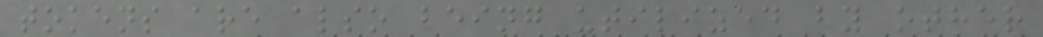tokens are also being utilized by other
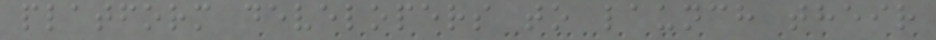platform developers to launch their
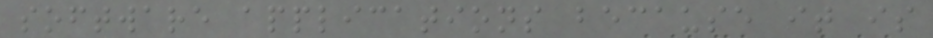software applications because it is
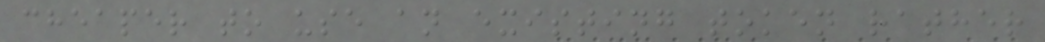cheaper to use an existing token rather
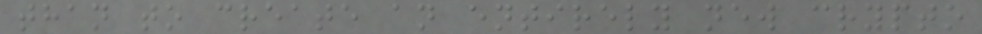than to create an entirely new crypto
